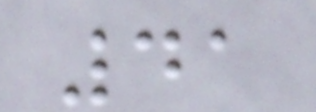41
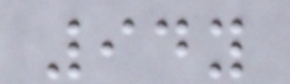94y
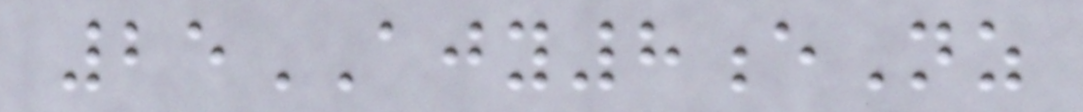25AJY8eNz
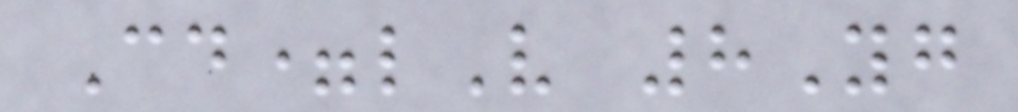Cd=lV 8Yg
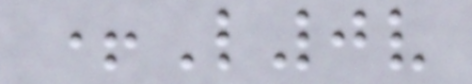+L0v
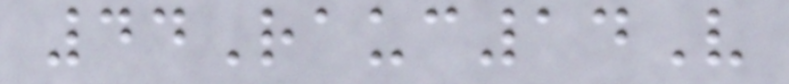44Rauc14V
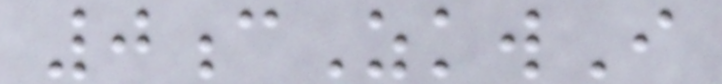0cZkwI
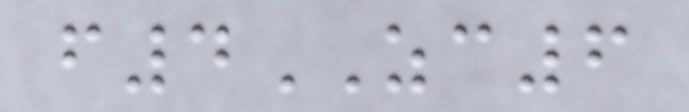f4ZC6
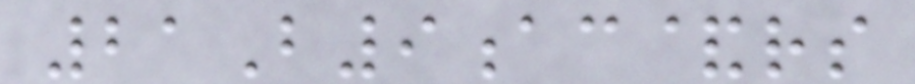21B9ac&rs
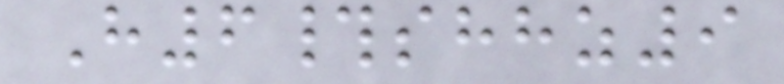H6#shhz9
